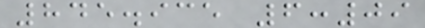845.935 6:09
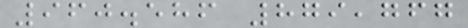960.586 879,767
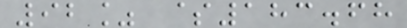92% $183.68
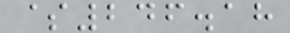$246.18
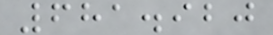681.920
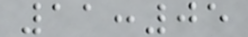11:05
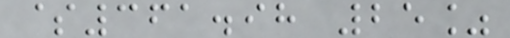$361.98 25%
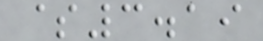$3.19
